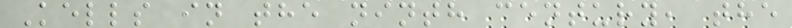Kells in the ninth century, the
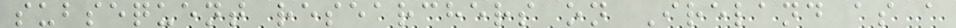subsequent researchers on Ireland as a
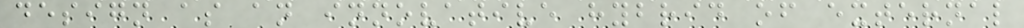design as an innovative hybrid of external
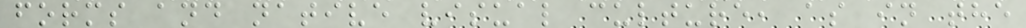forms and native visual culture, as in the
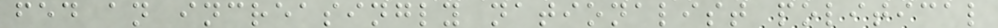fed an increasingly nationalist political
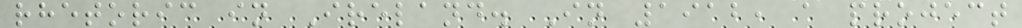rhetoric in Ireland. In 1912, a project
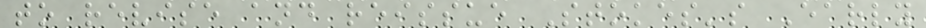to revise and reissue Stokes's Early
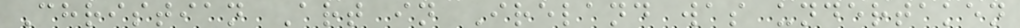Christian Art in Ireland was undertaken
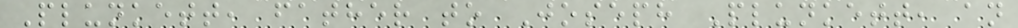Plunkett, father to Joseph Plunkett, an
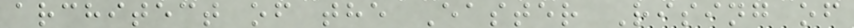architect of the Easter Rising of
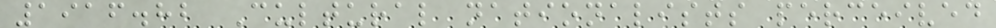1916.82 Cultural nationalists perceived
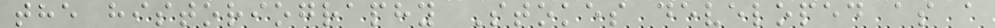the historiography Stokes developed as a
